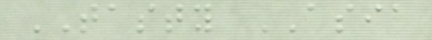TASTY ASIA
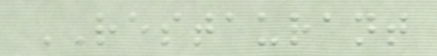RESTAURANT
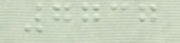7737
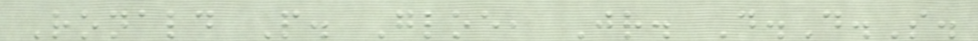Ronald P. Gloe, Jr. D.D.S.
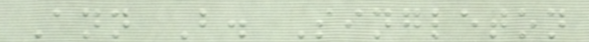Ann B. Singleton
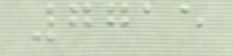7715
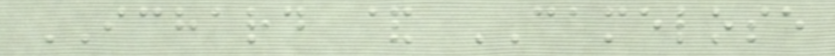ICHARD & CAMELOSE
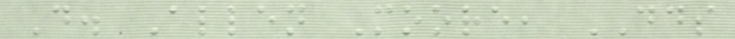D. Allen Moore, DDS
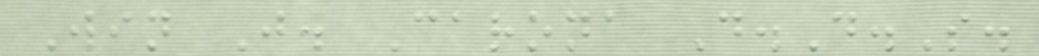Win J. Carona D.D.S.
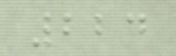224
